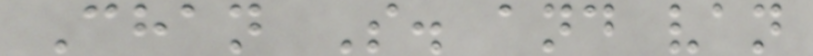Chan S. and van
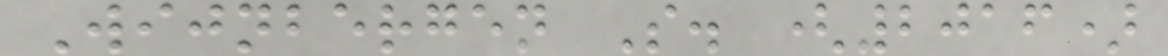Wijnbergen S. (2016)
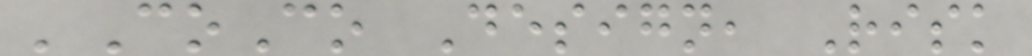'CoCo Design, Risk
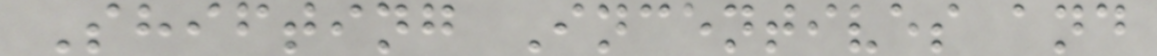Shifting Incentives and
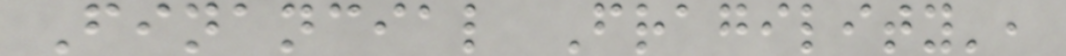Financial Fragility',
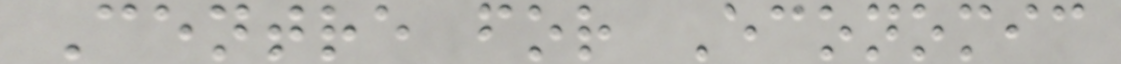Centre for Economic
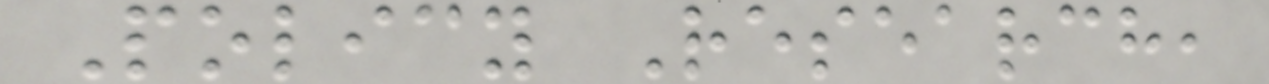Policy Research,
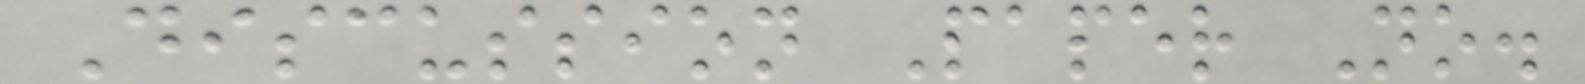Discussion Paper No.
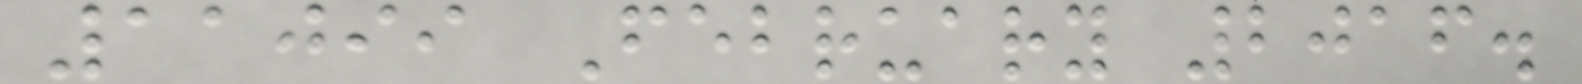11099 February 2016.
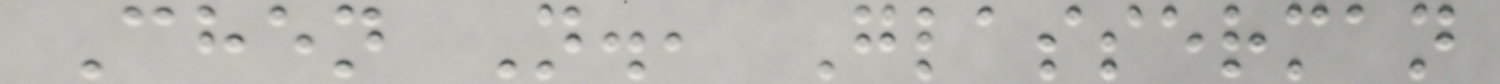Chen N., Glasserman
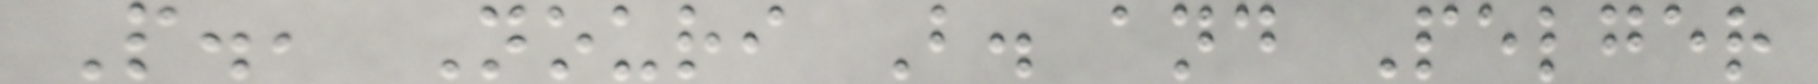P., Nouri B. and Pelger
